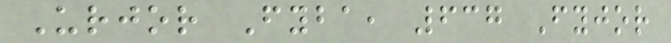Urjor Fyba, 637 Fyjor
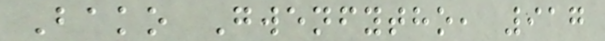Bako Gwenfytho, 917
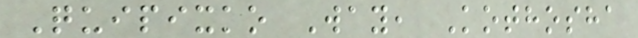Quipixko Way, Kothosha
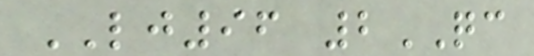LJ96 2QC
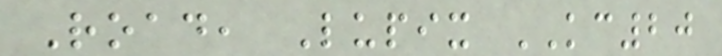Road, Lupix KC20
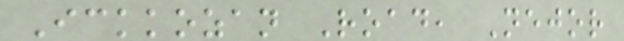Ickkozan Road, Nejor
